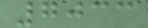7033
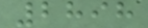2898
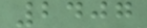2407
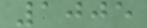1005
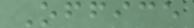Office
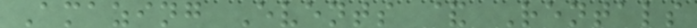Amazing Events & Rentals
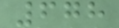678
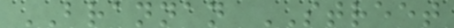BRANNAN STREET
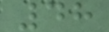48
